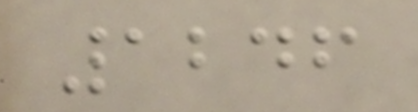1246
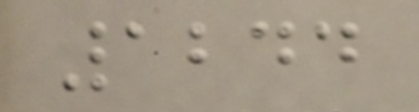1244
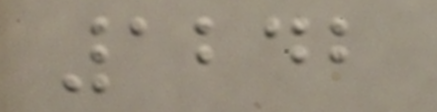1242
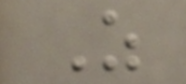Z
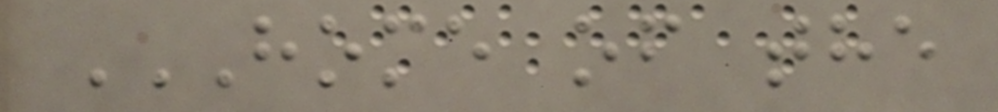HOME OF THE
